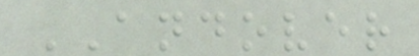ANDOVER
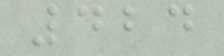424
